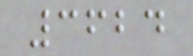3624
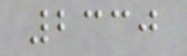2330
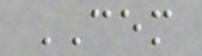CEM
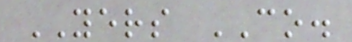YERS CO.
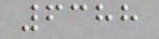6388
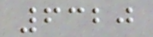6320
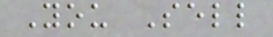You Sell
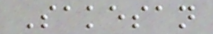Sakesan
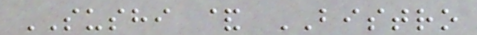SUSHI & BISTRO
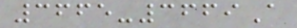3665-3669A
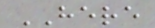HERE
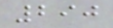290
